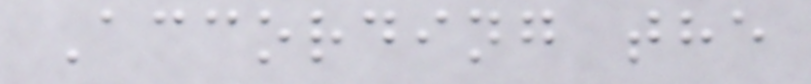According the
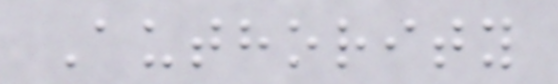Authority
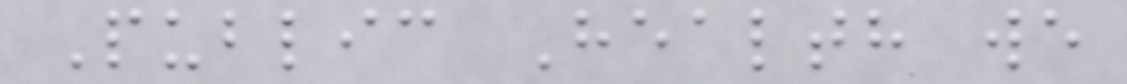Public Health we
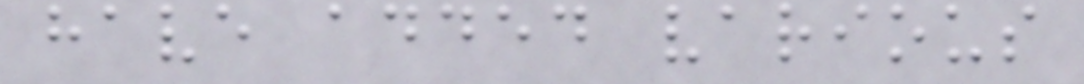have added various
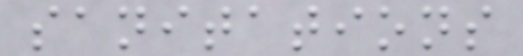sanitations
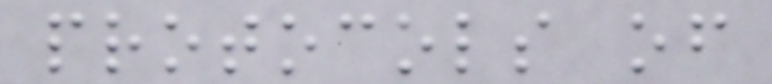protocols of
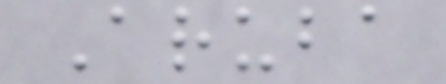Aruba
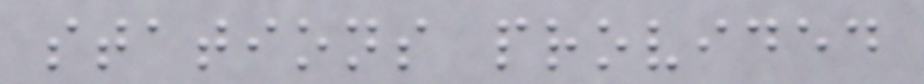stations provided
